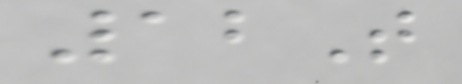12T
